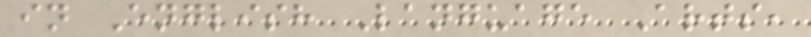in English Language Arts,
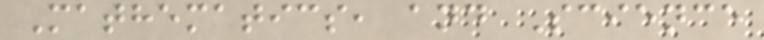Mathematics, and Science
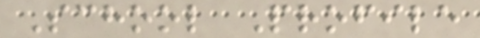School Profile
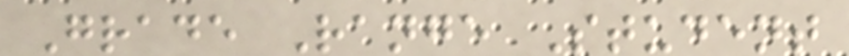Grade Range Student
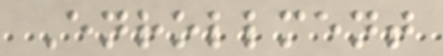Enrollment
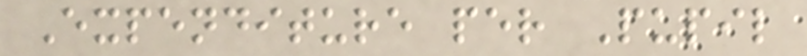Expenditure per Pupil
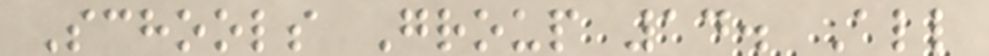Schools Group 14. All
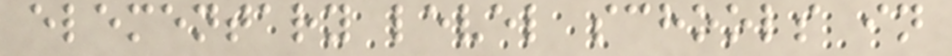elementary level schools in
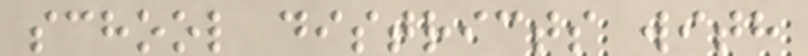school districts with
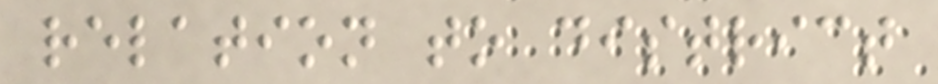relation to district
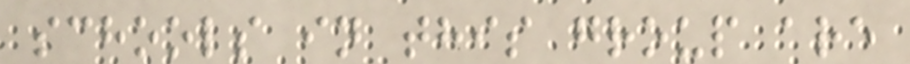schools in this group are
